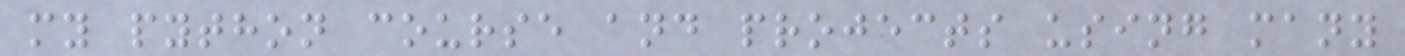my python course and projects using many
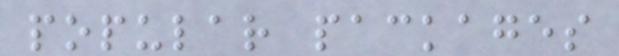popular packages
